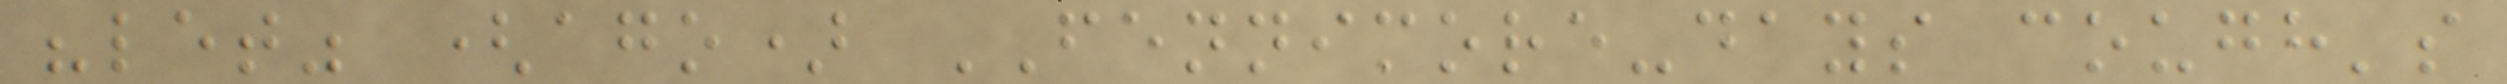"let" (ago) FENNIMORE-days cough's
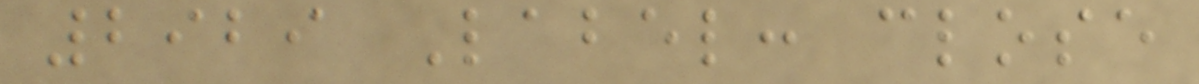2929 Label: close
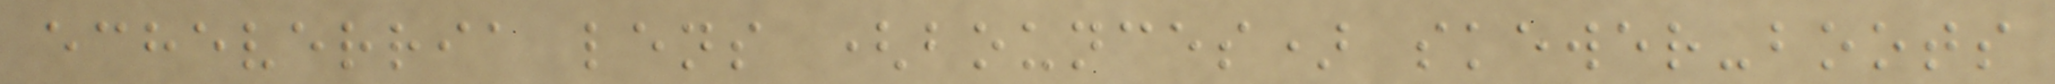echeverria lens (bounces) skewer-boots
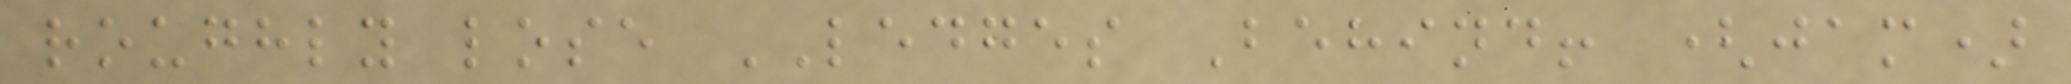roughly lose LEDGES Behind! (jam)
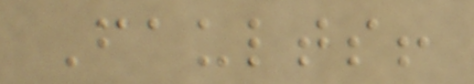Faults!
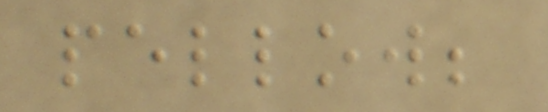pellow;
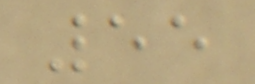55
